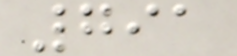791
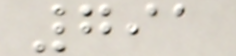791
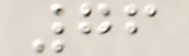76
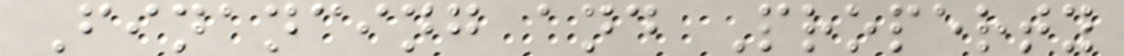Financing and Property
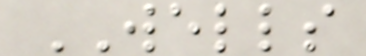WELLS
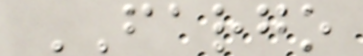FARGO
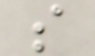s
